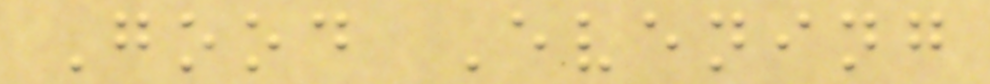Good Evening
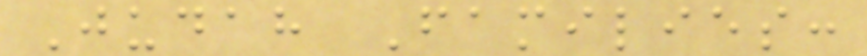Judah Families:
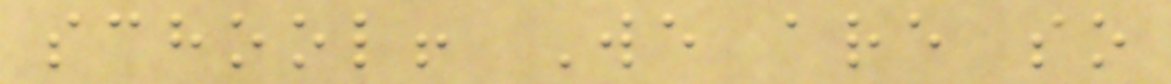school! We are so
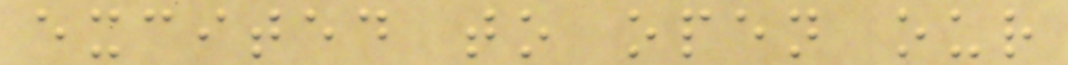excited to open our
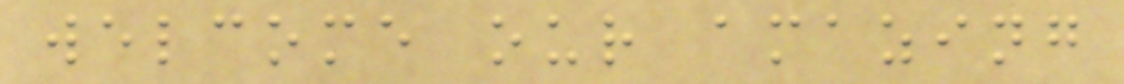welcome our amazing
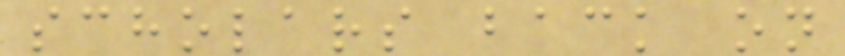scholars back on
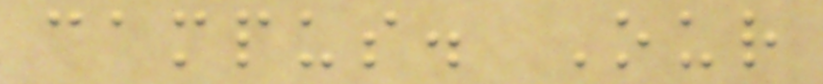campus. Our
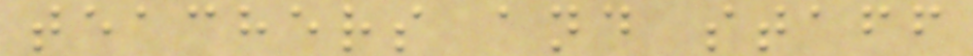teachers and staff
